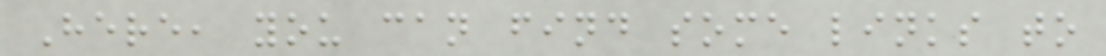Here, you can find some links to
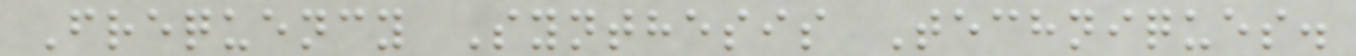Frequency Synthesis Techniques.
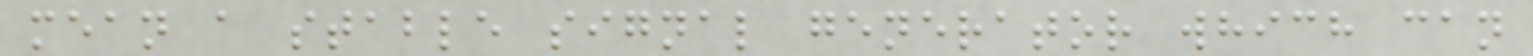mean a stable signal generator which can
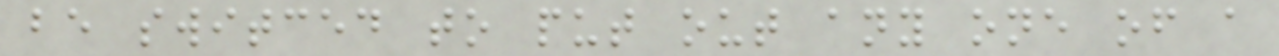be switced to put out any one of a
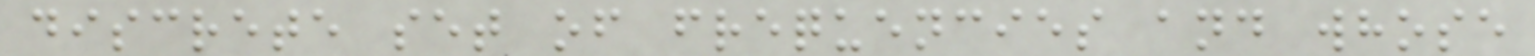discrete set of frequencies and whose
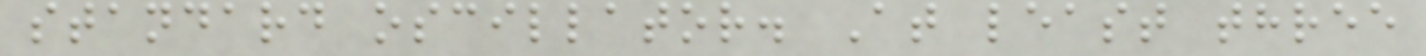standard oscillator. At least three
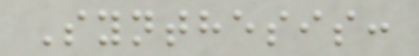Synthesis:
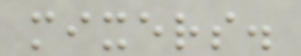mixers.
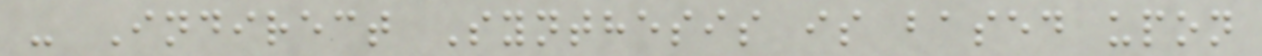- Indirect Synthesis is based upon
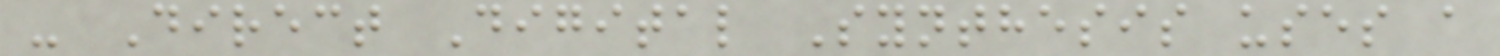- Direct Digital Synthesis uses a
